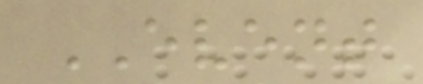EVENT
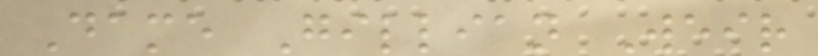Dame Gillian Weir
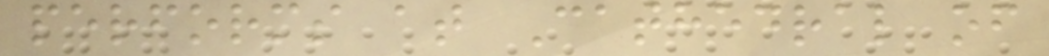performs at Cathedral of
